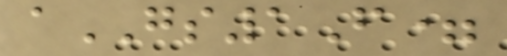aGS1F=
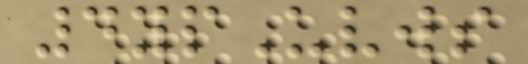4ypUvws
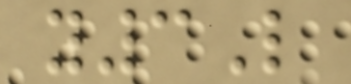y3L
